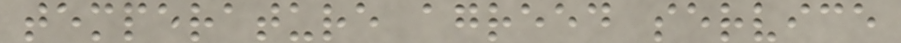temperature agreed service
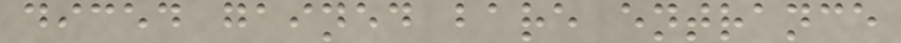diced gained bare entrance
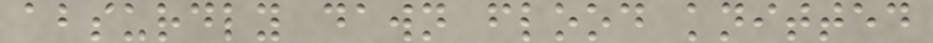absurdly dawn flood knitted
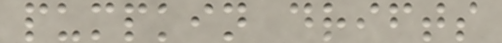pumpkin drifts
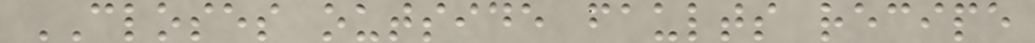CLOSES outside faults recipe
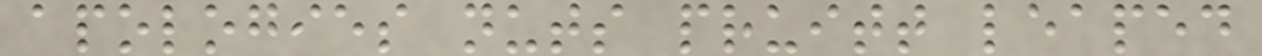apologies nuts pruitt leaped
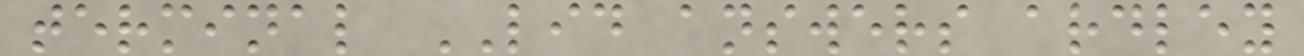terminal LID answers ardley
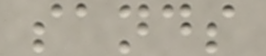sands
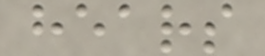hears
